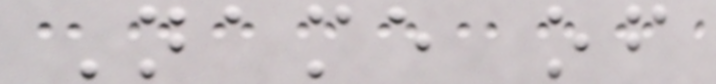Name of
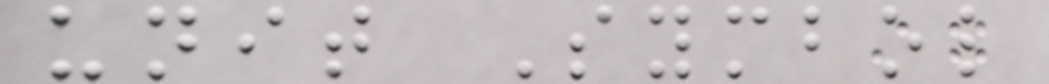unit Symbol
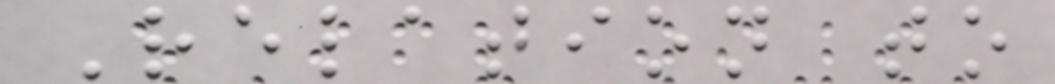Relation to
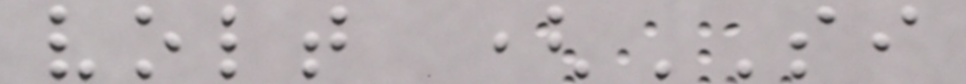volt (SI
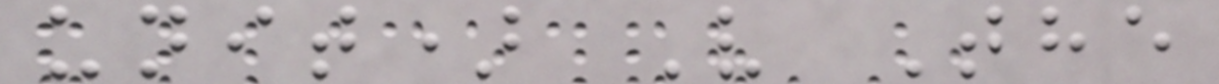unit) V The
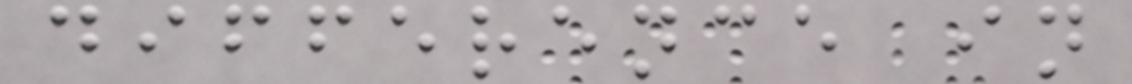difference in
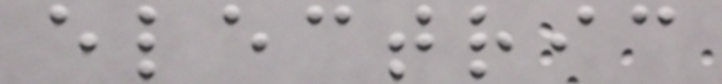electric
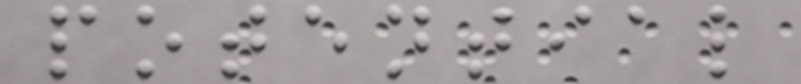potential
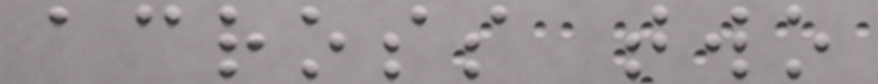across two
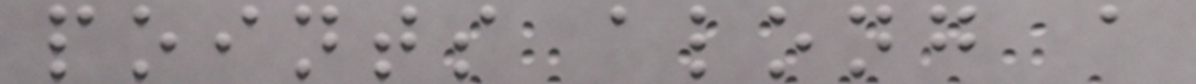points along a
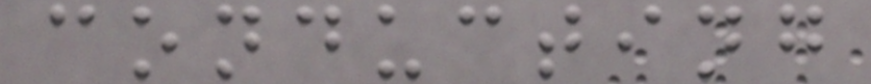conducting
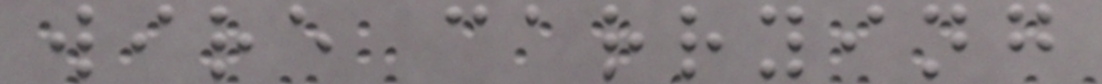wire carrying
